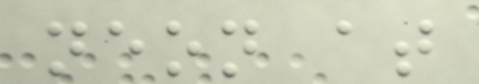neon at
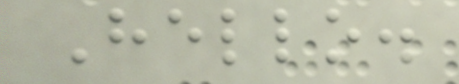Hello.
